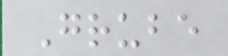Grube
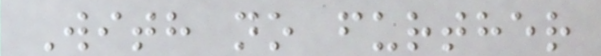With no further
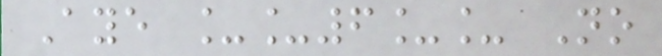Aye __6__ No
